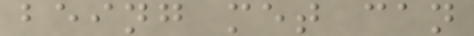being met can
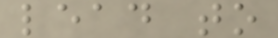lead to
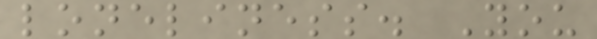loneliness. You
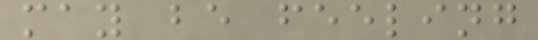may be feeling
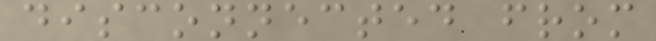disconnected from
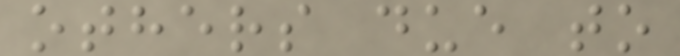others due to
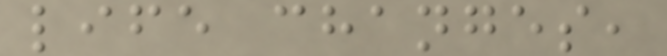life changes,
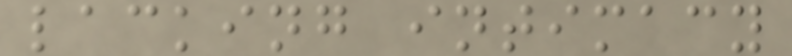lacking intimacy
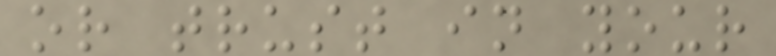or trust in your
